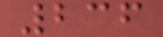236
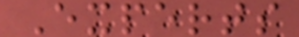Experts
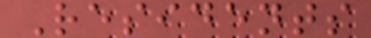Residents
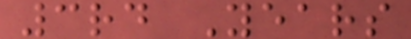3rd Years
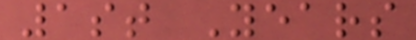1st Years
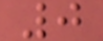0
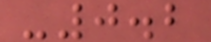-0.2
